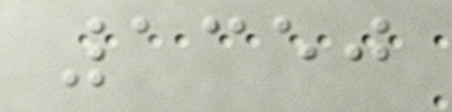1350
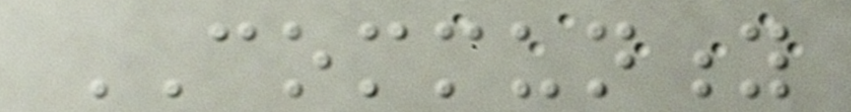COMMUNITY
